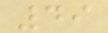49
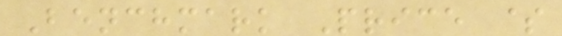Benchmark Price $
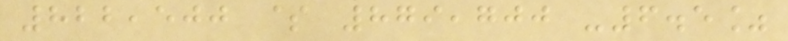822,500 $ 879,700 -6.5%
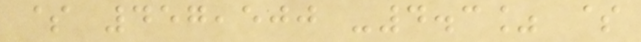$ 457,500 -4.3% $
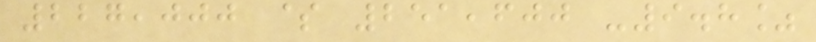227,000 $ 251,600 -9.8%
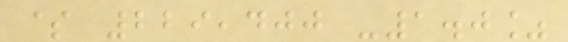$ 229,400 -1.0%
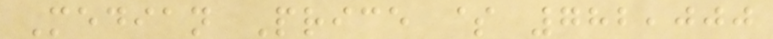Median Price $ 782,000
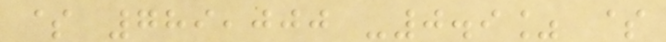$ 789,000 -0.9% $
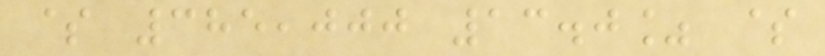$ 385,000 13.0% $
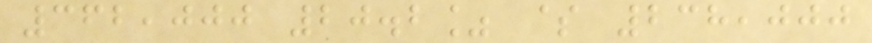362,000 20.2% $ 238,000
